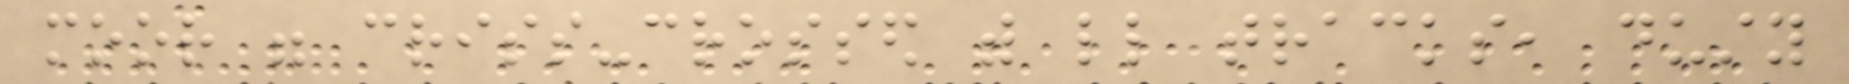moor were criss-crossed with little tracks, dusty
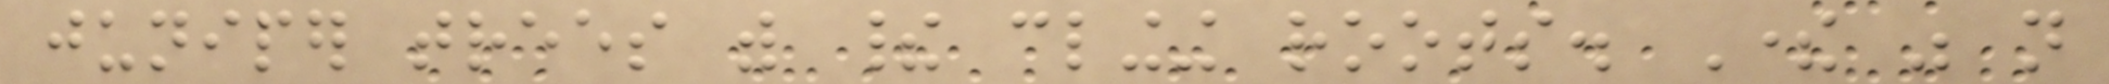juniper trees with their clinging roots. There was not
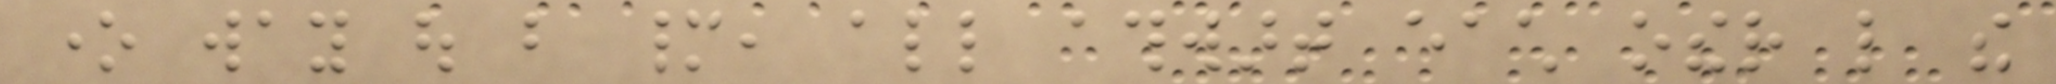one way out but many, all athwart each other like the
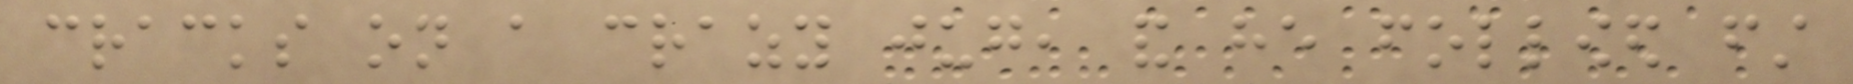cracks on a crazy jug, and he followed first
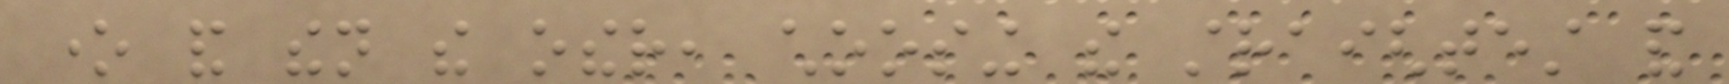one and then the other, choosing the straightest and
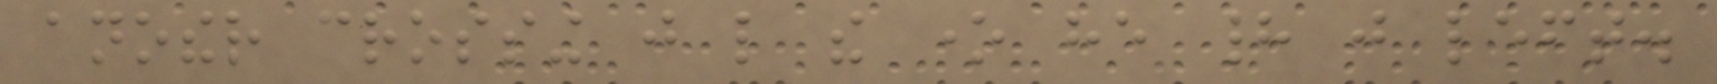another crossing just like the one he had just left.
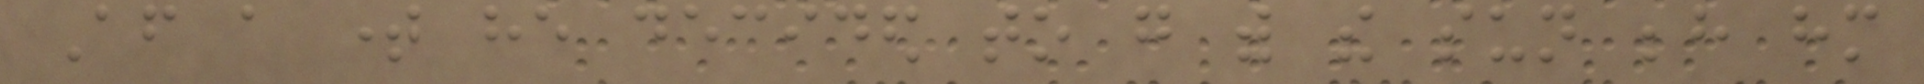After a time he decided to go with the sun behind him
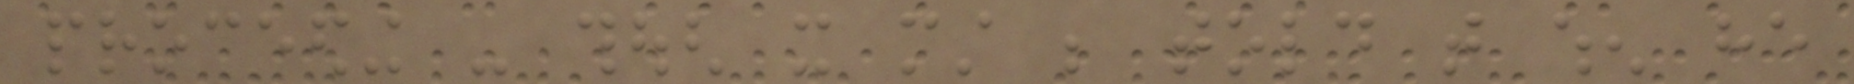proceeding - though it must be told that when he
